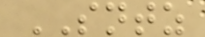SNTZ
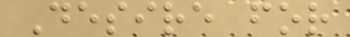Desire for
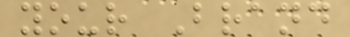your Brand
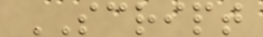SCRIPT
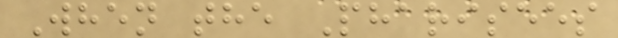When the Pharisees
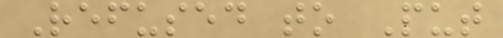Refused to Put
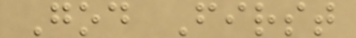God First
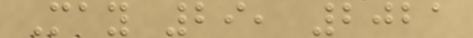May 29, 2021
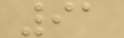91
